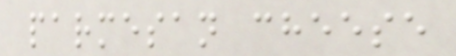parmesan cheese
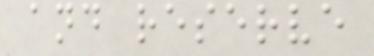and reserve
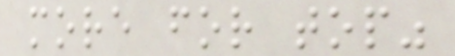more for top"
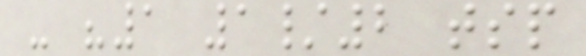- "1 1/2 tsp
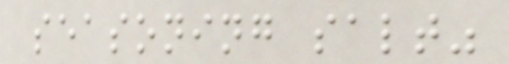seasoning salt"
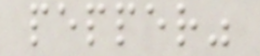pepper"
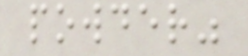powder"
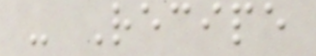- Recipe
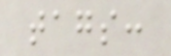tags:
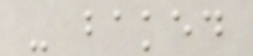- baked
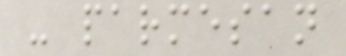- parmesan
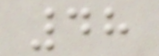48
